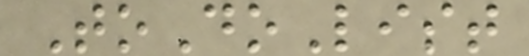ToDoList
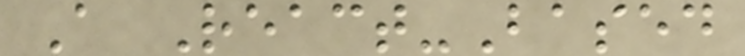A React-Based
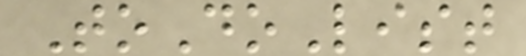ToDoList
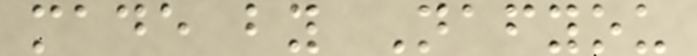made by Nafyou
